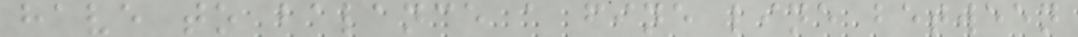have to balance a fine line between
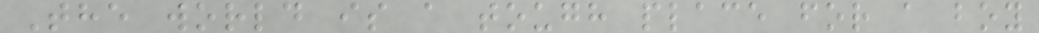The world is a tough place for a boy
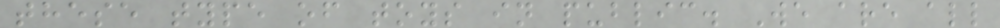these type of toys in public. We are all
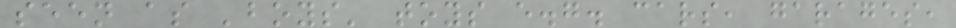seen as 'boys' toys e.g. cars, garages,
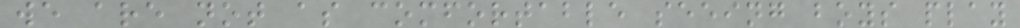we are not as comfortable seeing boys play
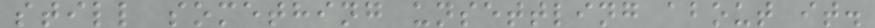still something unsettling about it.
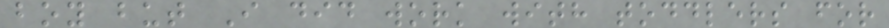boy but I did work with toddlers for
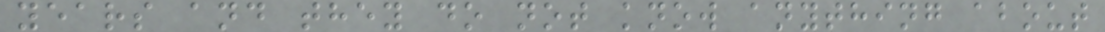years and they do not know anything about
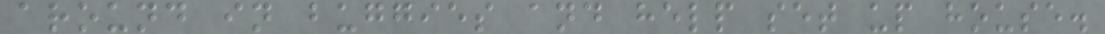around in buggies and help set up house.
